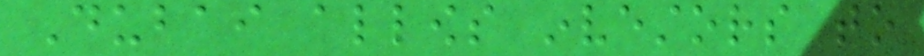Dubai allows investors to
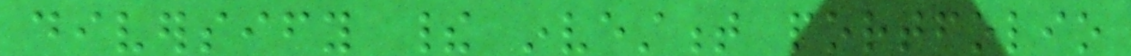diversify their investment portfolio
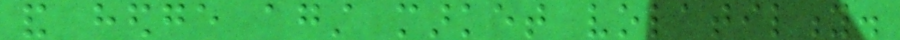and hedge against market volatility.
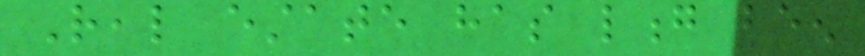Real estate has long been
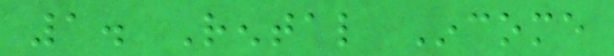1. Rental Income
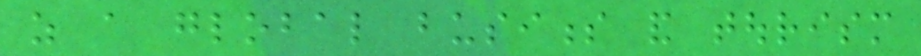as a global business and tourism
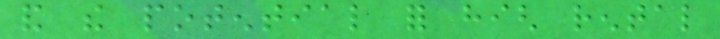and the potential for high rental
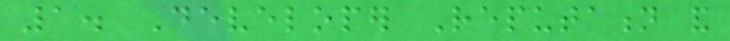1. Developer Reputation and
